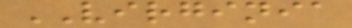VIRGINIA
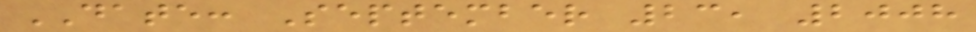DATE: September 23, 2008
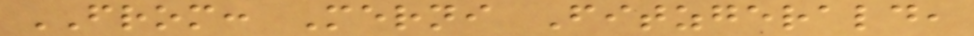FROM: Merni Fitzgerald,
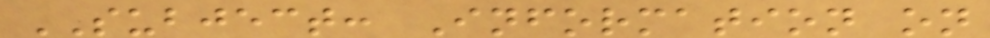SUBJECT: Information on
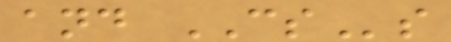and CSs
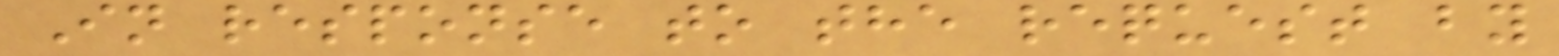In response to the request by
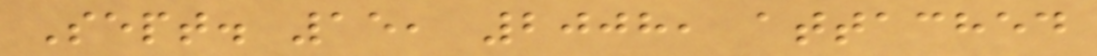Sept. 15, 2008, attached
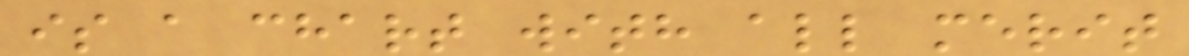is a chart with all merit
